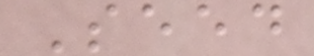Seed
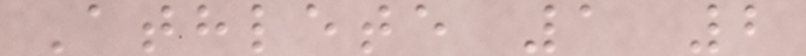Athlete 1 2
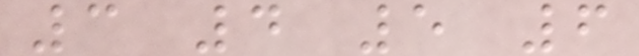3 4 5 6
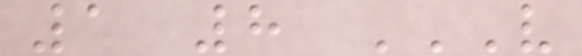1 8 V
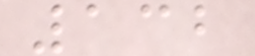132
